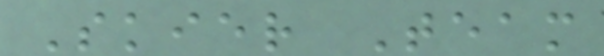Skier Team
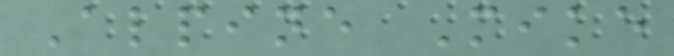Alpine Mike
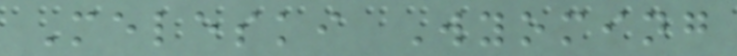Meleski Wyoming
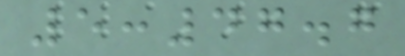5:47.7
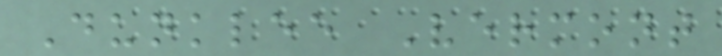Dunklee Vermont
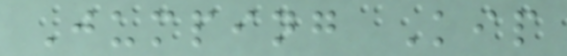Jumping Kip
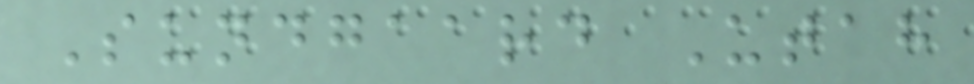Sundgaard Utah
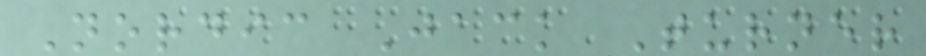Nordic Jack Turner
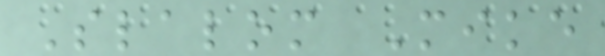Slalom Mike
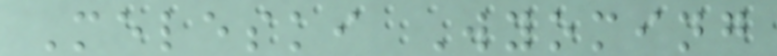Meleski Wyoming
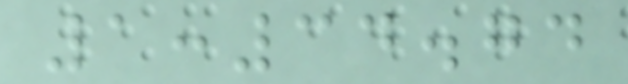1:34.74
